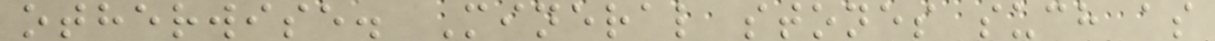otherwise. Mineral stones such as
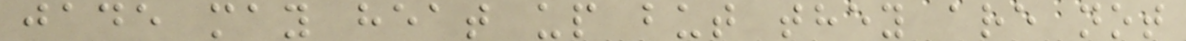jade may heat up but they are not
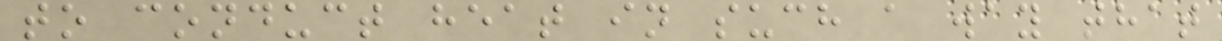to conduct heat in such a way that
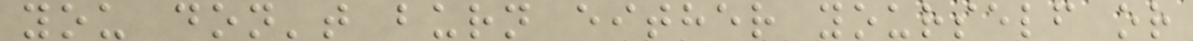you don't burn either yourself or
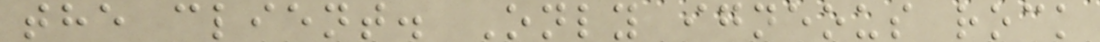the client. Only igneous rock
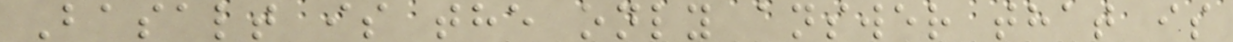Basalt is the only answer that is
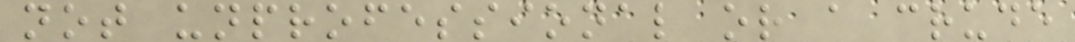not unprofessional or a crude
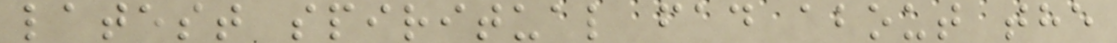latest spiritual fad about the
